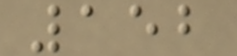152
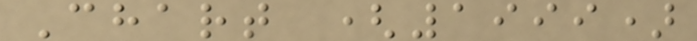Chart (1999)
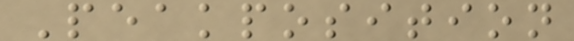Peakposition
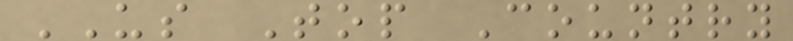US Top Country
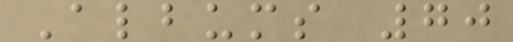Albums 70
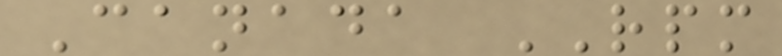Canada RPM
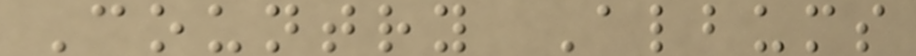Country Albums
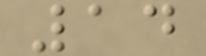14
